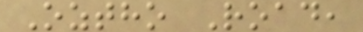Oztho Road,
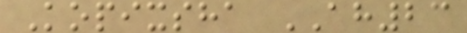Kopixsha AH23
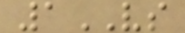1VS
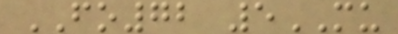FO72 5MU
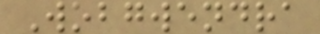Wobgwendra
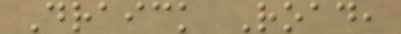Draick Road,
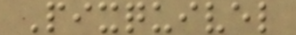Pixquivel
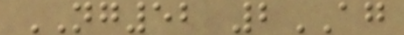NG52 2AG
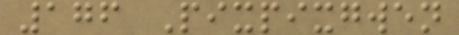176 Pixpixgwen
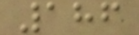186
